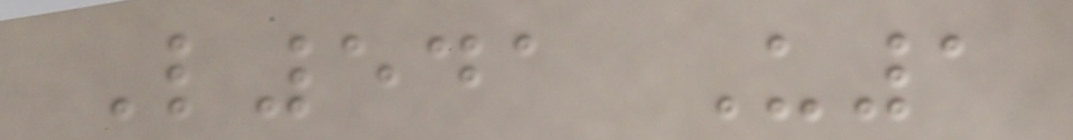L541 U1
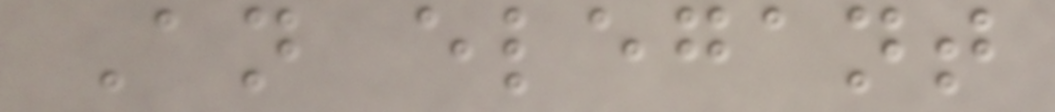An elegant
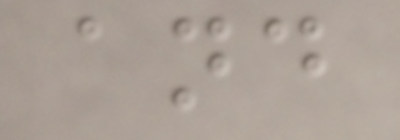and
